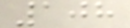108
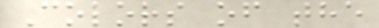Colors of the
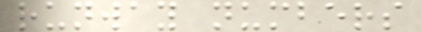runway numbers
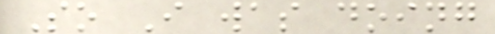So I was doing
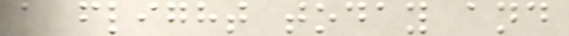a flight today and
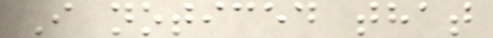I noticed that
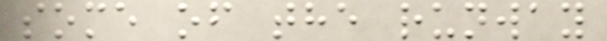some of the runway
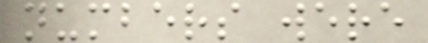numbers were
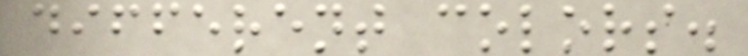different colors.
